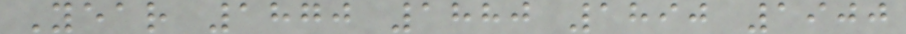Year 1870 1880 1890 1900
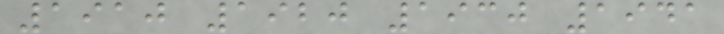1910 1920 1930 1941
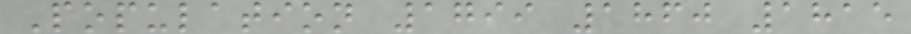Population 1799 1860 1815
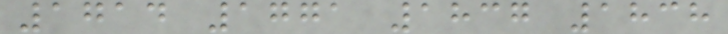1714 1771 1837 1838
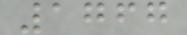1767
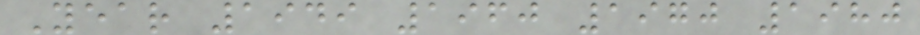Year 1949 1960 1970 1980
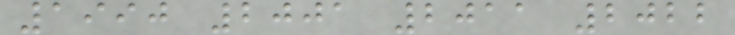1990 2001 2011 2022
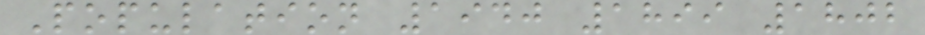Population 1940 1899 1802
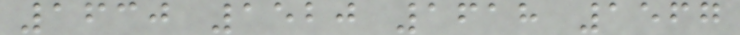1630 1520 1618 1567
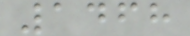1468
